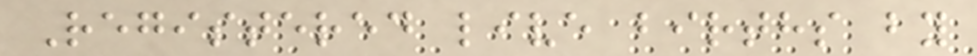Registered live births by
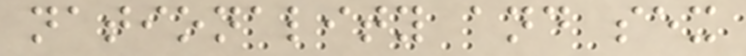nationality and sex
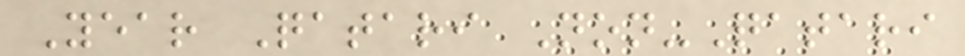Year Qatari Non-Qatari
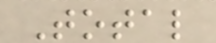Total
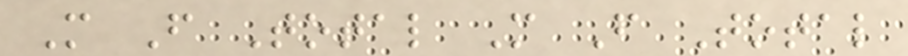M F Total M F Total
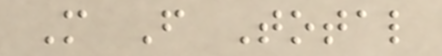M F Total
